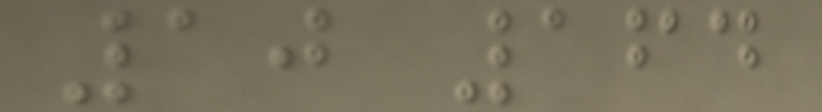10 164
